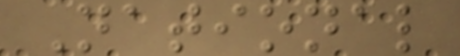National
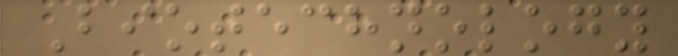Biotechnology
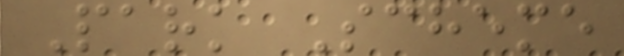Park Scheme
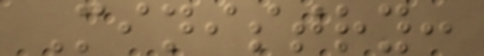Ministry:
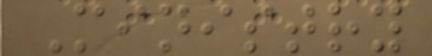Ministry
